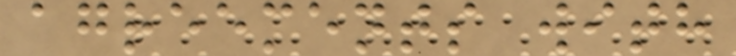agreements with
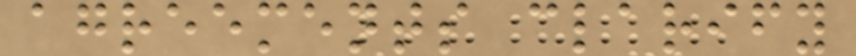agreements clarify
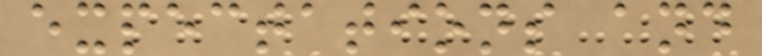expectations and
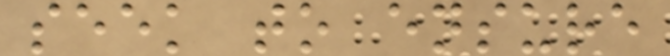seek to ensure
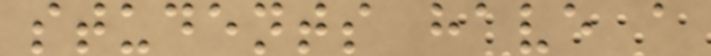students have a
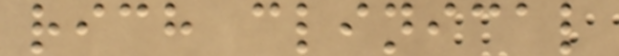rich clinical
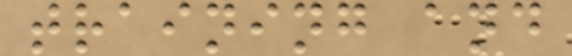training and
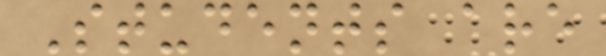Students are
